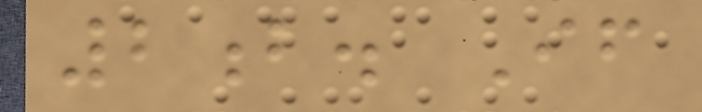2b. If
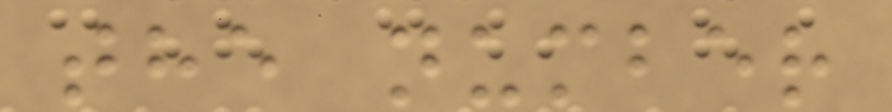the number
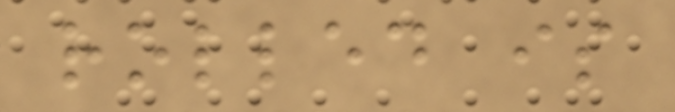rolled is
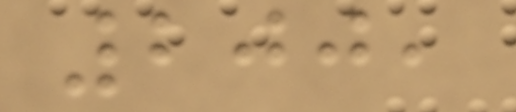200,
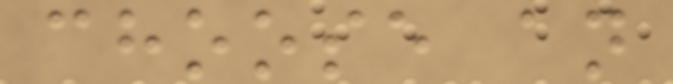choose an
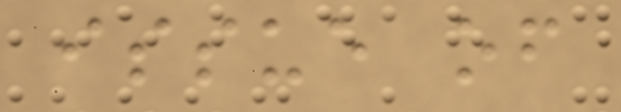issue of
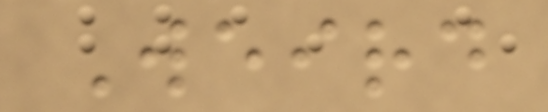Weird
